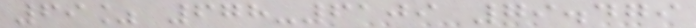69% 678-6109 79.479
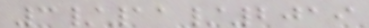3/11/2019
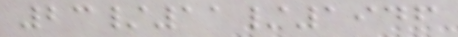23/11/1946
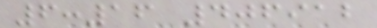6:16 406912
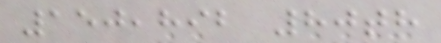150,892 80th
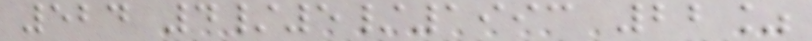524 4/5/1993 22%
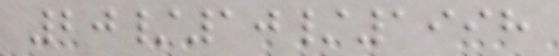20/10/1998
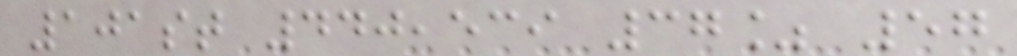101st 440,539 37% 57
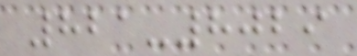821-8029
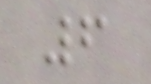6
